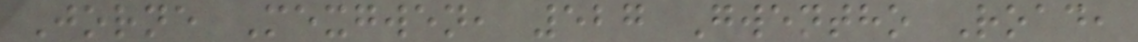Jorne Mexgwen, 527 Gwentho Road,
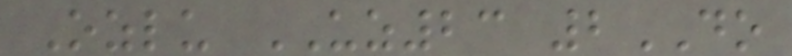Ozlu UZ23 2DO
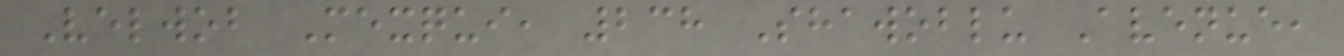Velwob Mexqui, 238 Shawoblu Avenue,
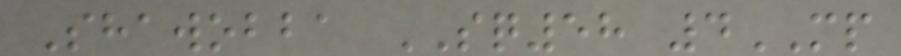Shawobba SQ58 4MP
